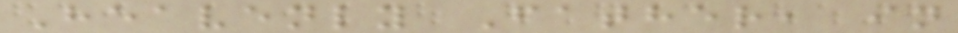Heavenly Father, in
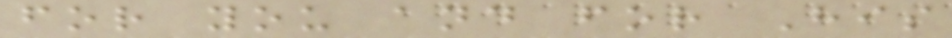for you and for His
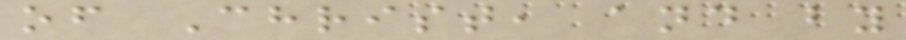of Christ, and by
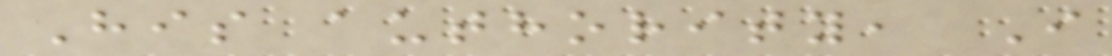His authority, I
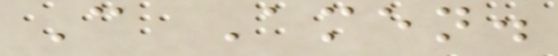C Amen.
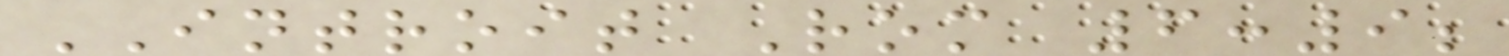INTROIT Rom 6:9;
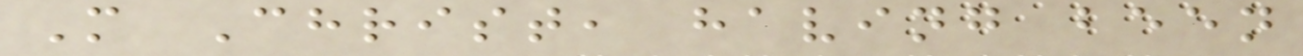M Christ, having been
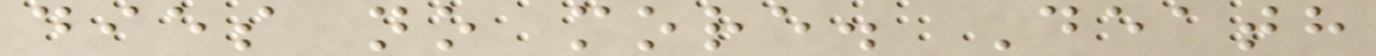dies no more. Death
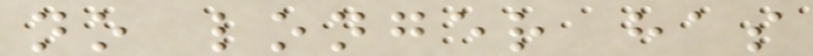no longer has
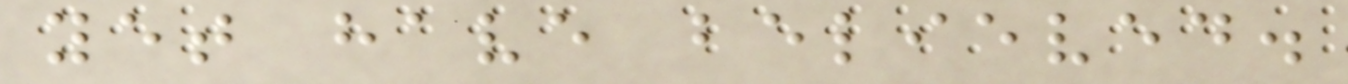yet have believed.
